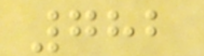782
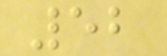52
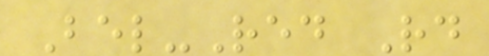Bel-Red Rd
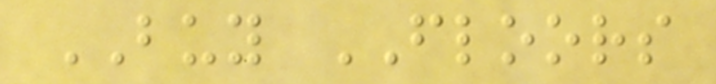BUY FLOORS
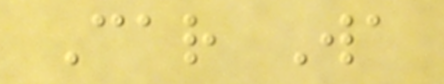Car Wa
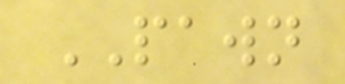PAWN
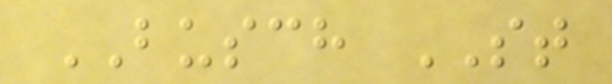BUSCH ST
